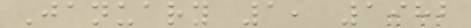January 1, 1982
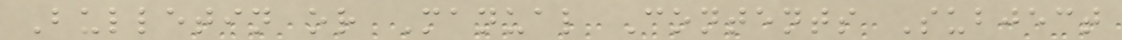Bulletin or Manual Contents Subject
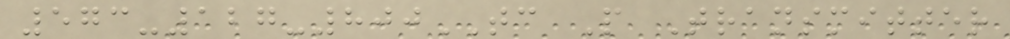573-127-800TC P Transmitter
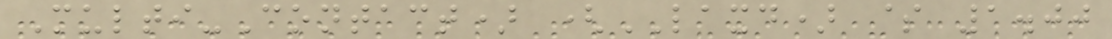Multi-Contact) (LAXD) $ 1.00
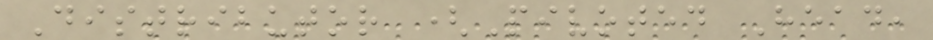Distributor (Pivoted Head,
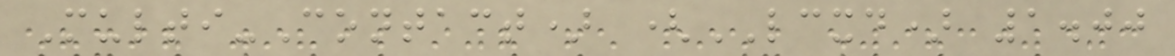Multi-Contact) (LCXD) 1.00
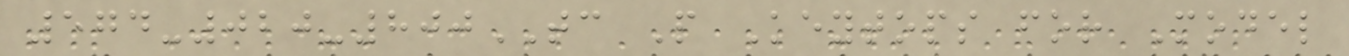574-020-800TC P Keytops for Model
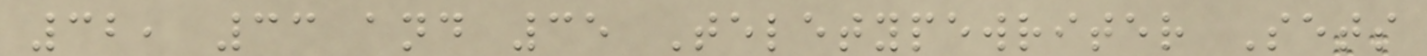32, 33 and 35 Teletypewriter Sets
